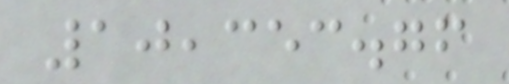10,353.76
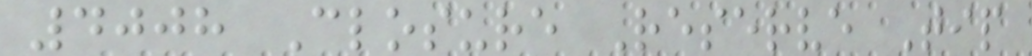4008 Closure Reserve Tip
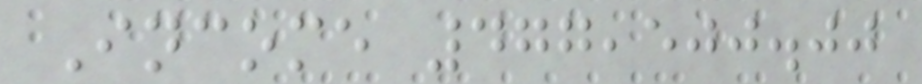Income 477,500.00
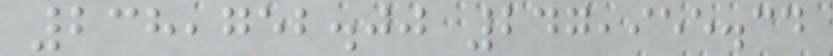238,752.00 247,955.34
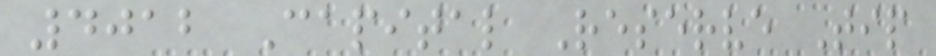4012 Capital Reserve Tip
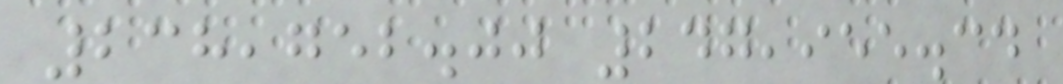238,752.00 247,955.34
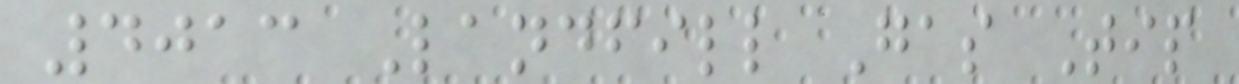4013 Landfill Gas Tip
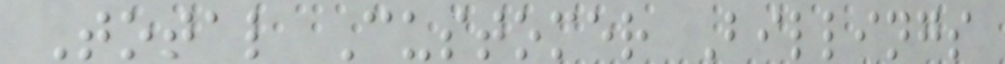Total Customer Billings
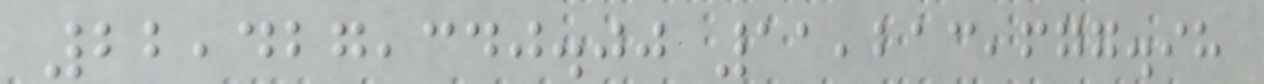22,427,340.00 11,213,677.98
